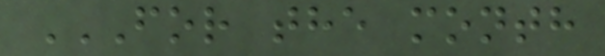FOR THE MONTH
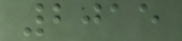2015
